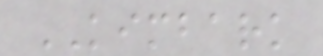KIMBARK
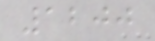1200
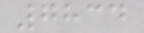7834
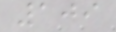109
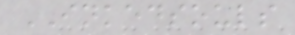INKEDSOULS
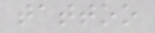tattoo
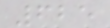625
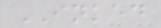INKED
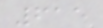615
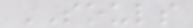SOULS
